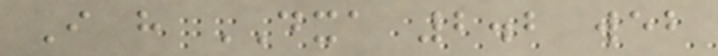I have DXA 2.2 web
